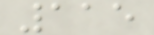115
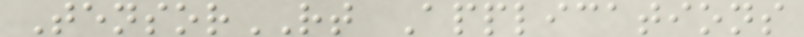TensorRT Applications
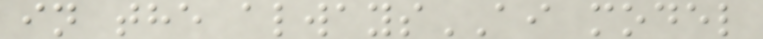in the alwaysAI model
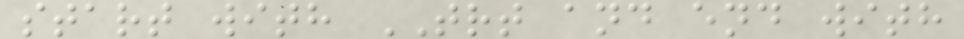start with TRT and end with
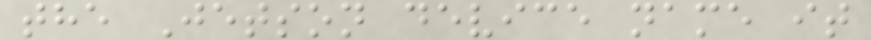the Jetson device name it
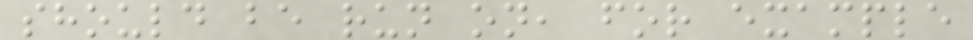should be run on, for example
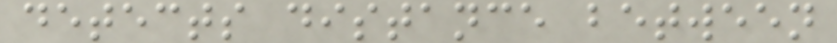detects distance between
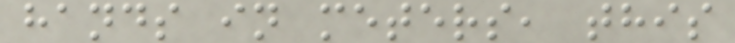hands in meters, this
